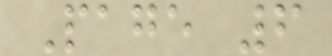Page 6
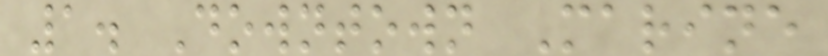1. Downtown Marine
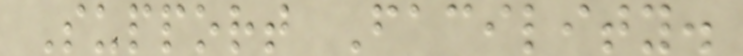Support Facility.
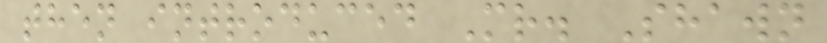then introduced Mr. Shawn
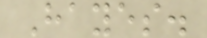Hayes.
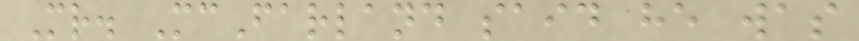Mr. McFarland said he was
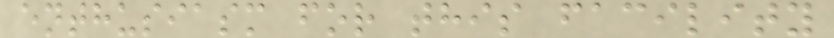enthusiasm for this facility
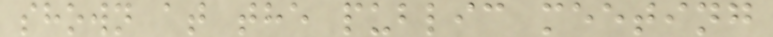shown at the public meeting
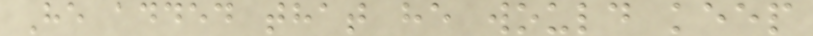He added that he would keep
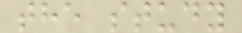the study
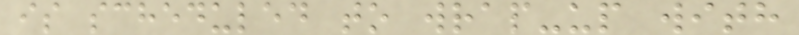is scheduled to wrap-up with
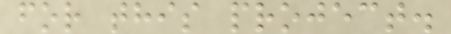for this project.
